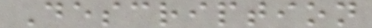Description
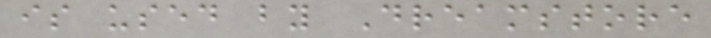is used by Dreamstore
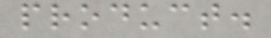product.
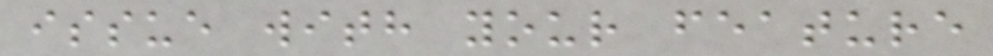issue with your feature
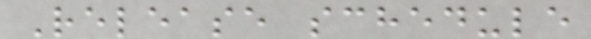Release schedule
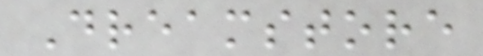Dreamstore
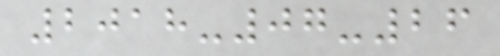2018-07-26
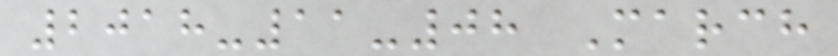2018-11-08 March
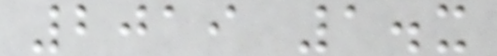2019 1.x
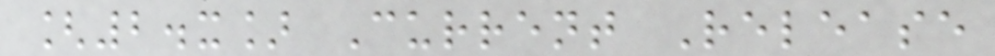[2.x] Current Release
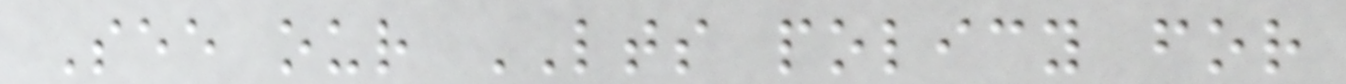See our LTS policy for
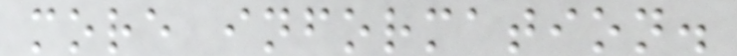more information.
